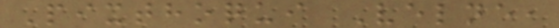Pixthoqui Velne,
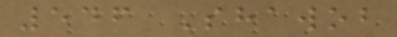546 Shawob
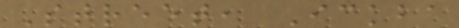Street, Ickba
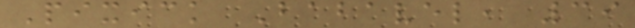Pixick Babavel, 39
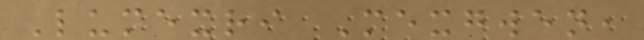Lumexri Mexgwen,
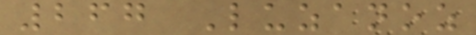267 Luzanoz
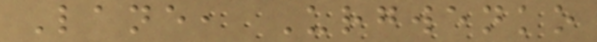Lane, Urgwenko
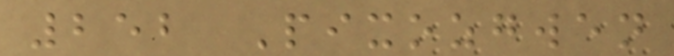252 Pixozgwen
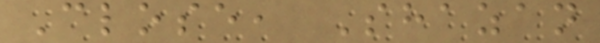Close, Shazan
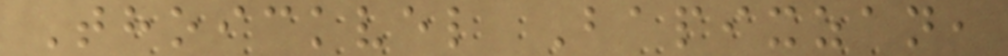Thoickvel Bapixzan,
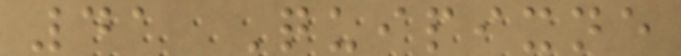41 Quipixne
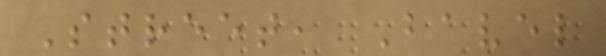Street, Bavel
